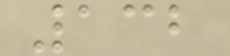132
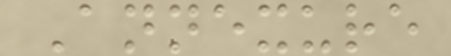Annexure
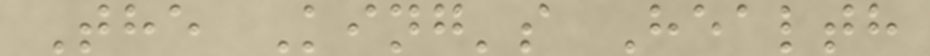The King's Health
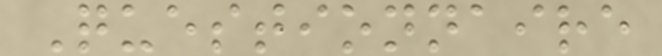Questionnaire
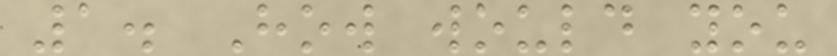1. How would you
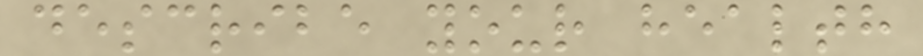describe your health
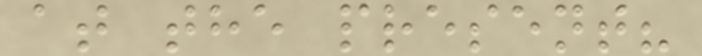at the present?
